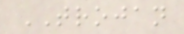TROJAN
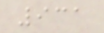931
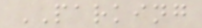PARKING
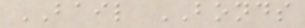BAIL BONDS
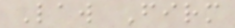Law Firm
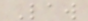Law
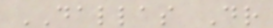DALLAS Dr
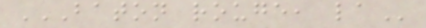BATON ROUGE, LA
